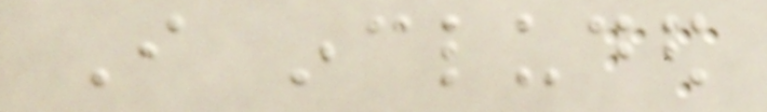I included
